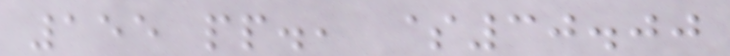155 pp., $30.00
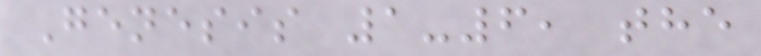Genesis 1-6, the
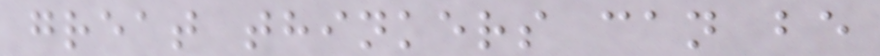great thinkers can be
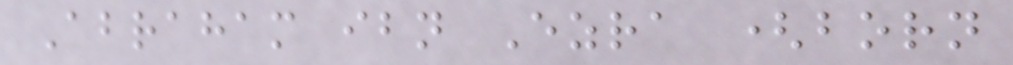Abraham ibn Ezra (born
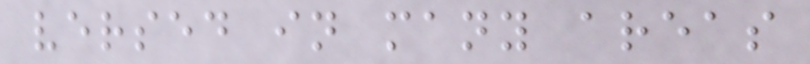versed in many areas
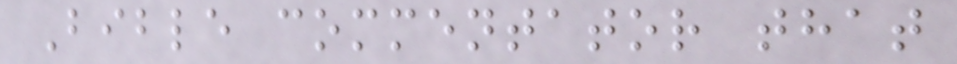Bible commentator that
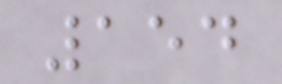154
